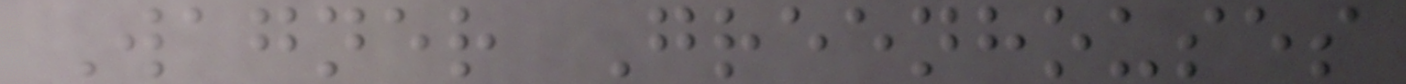Wagner Greenhouses
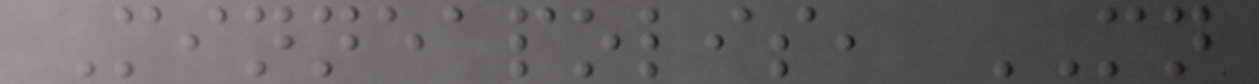Minneapolis, MN
